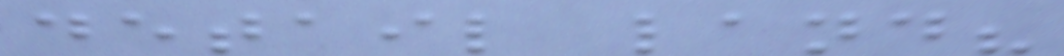detail land?
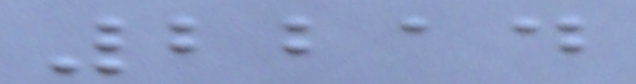2214
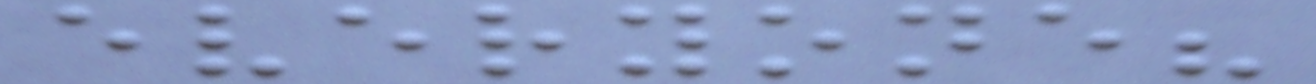everyone?
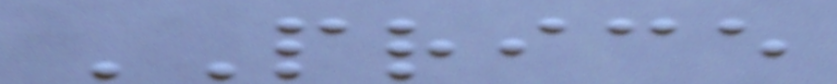PRICE
